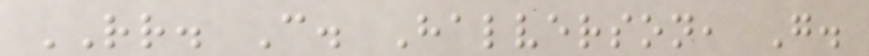RR. C. Halverson, G.
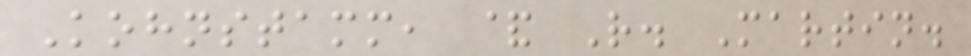Kohnstamm, & R. Martin.
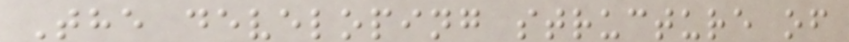The developing structure of
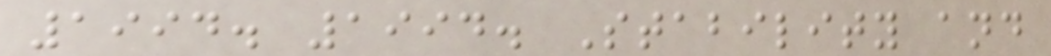1994. 1994. Stability and
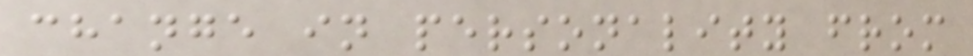change in personality from
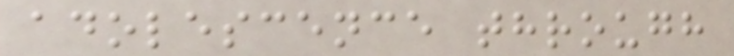adolescence through
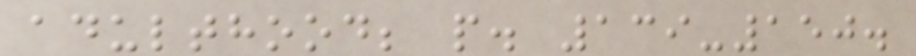adulthood; p. 139-150.
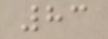83
